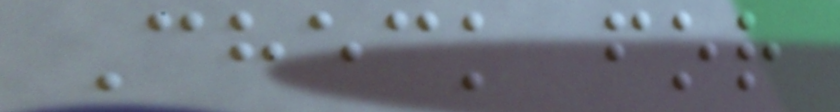Check for
